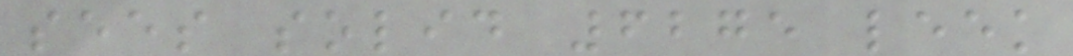sees solid 6275 leek
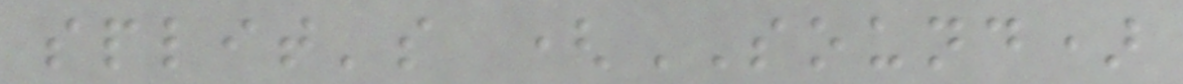split's (SOUND)
